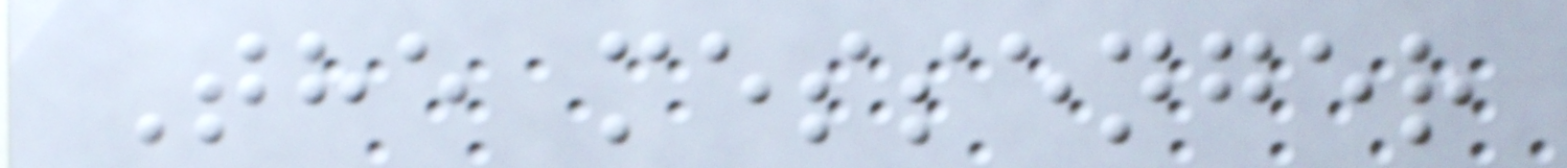The messenger
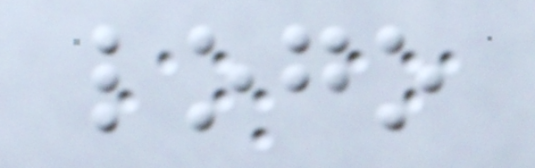logo
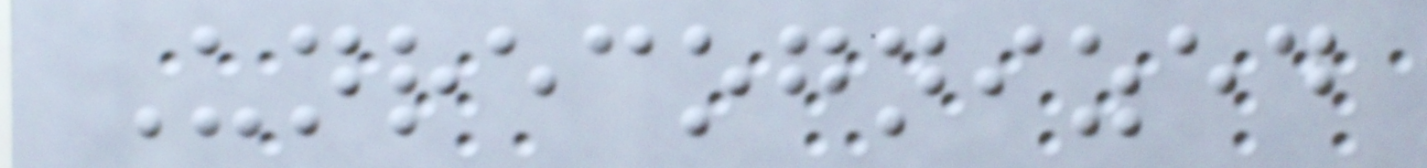Unrecognized
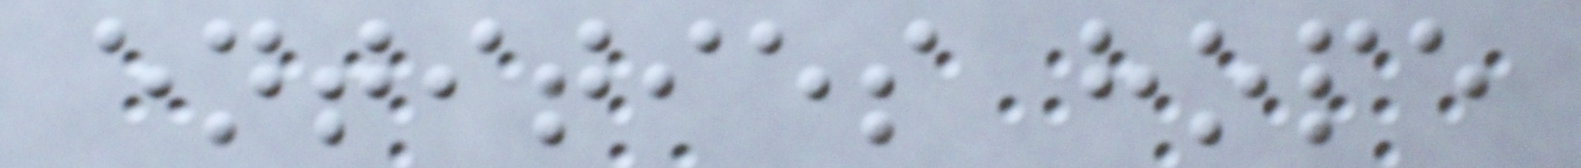entities hope
